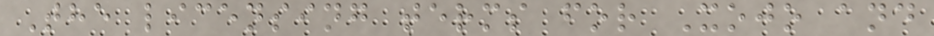The licensing terms for Xojo and
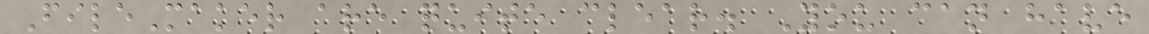FileMaker are quite clear. You can have
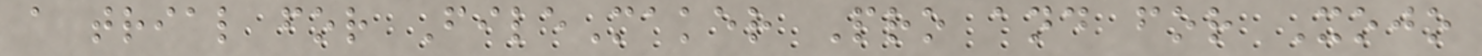a trial for FileMaker Pro and for Xojo
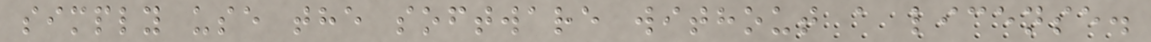simply use the software without a license.
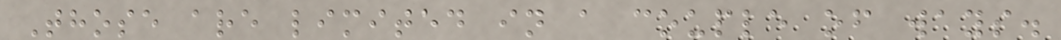Those are limited in a couple of ways.
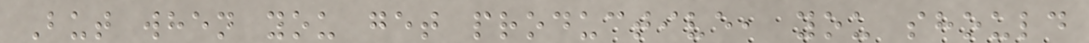But when you get productive, you should
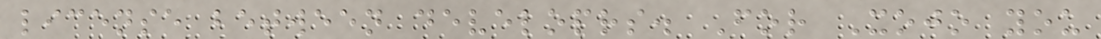license between developrs. For Xojo you
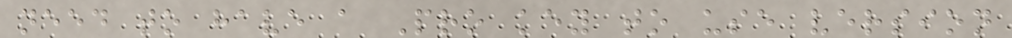need to have a Pro key to use version
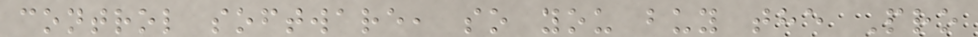control software, so you buy the Pro
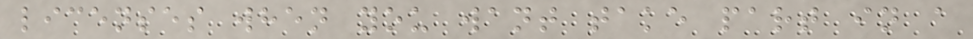licenses when you want take part in a
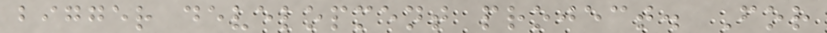bigger development project. For
